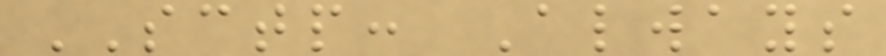SCTP: Always
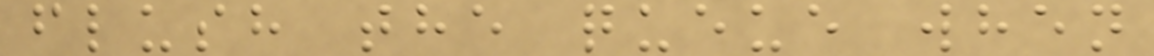flush the queue when
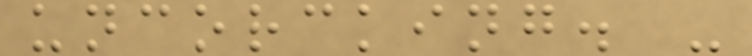uncorcking. -
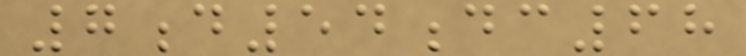7d54dc68
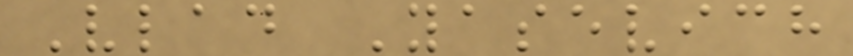Vlad Yasevich
